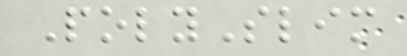PolySlim
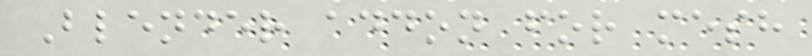Blender addon for mesh
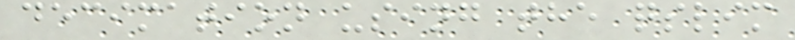decimation using the qslim
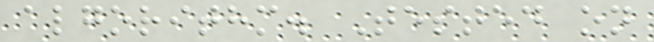algorithm. Tested on
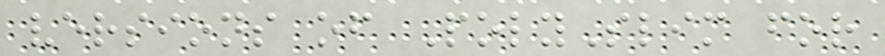versions of PolySlim for
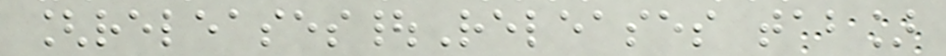[releases|Releases tab]
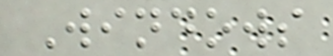Windows
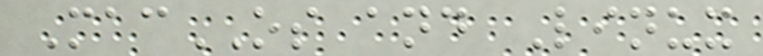MacOS and Linux
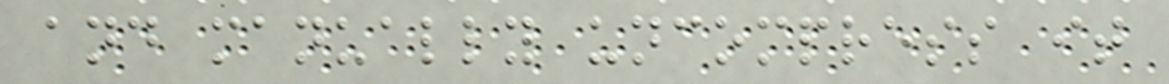and manually uncompress it
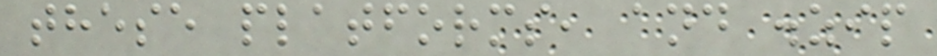these platforms, and .zip
